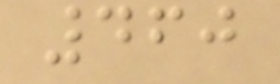460
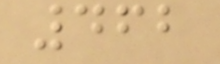462
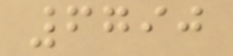6790
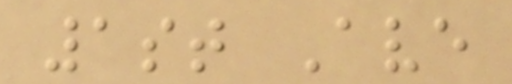1st Ave
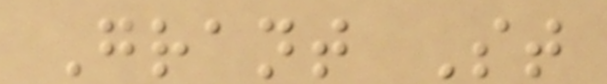Grant St
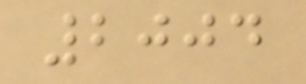2004
